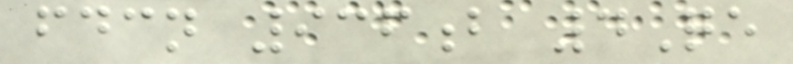fdcn 936b 4Qe
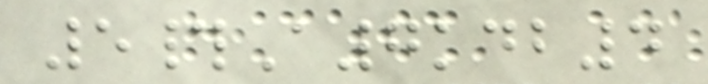5#A7kdb4
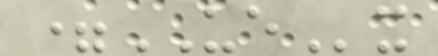=UEx
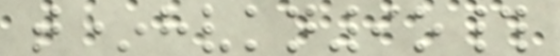t*hvkn9o#
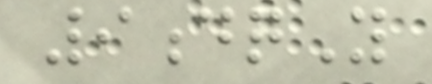9dqY
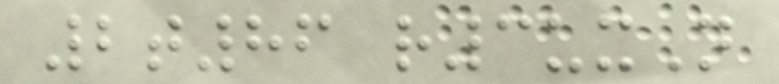2t86 r3uxN
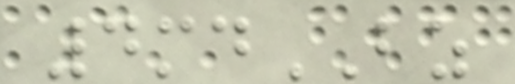4mdBZ
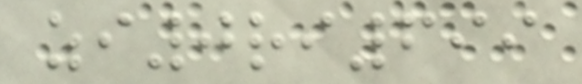zi0ri699
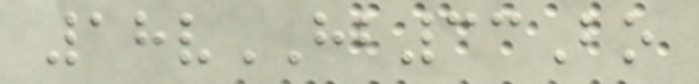18vHB33Bo
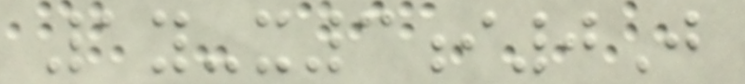1y-x3i0J
